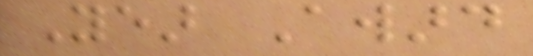Year Award
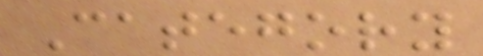Category
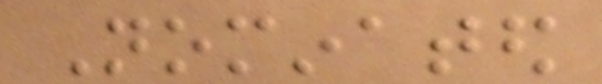Nominated
